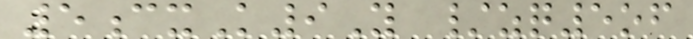5cxK9Y /zq5of
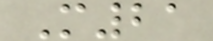M21
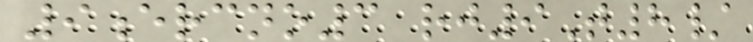9ercno3 rj9T8/
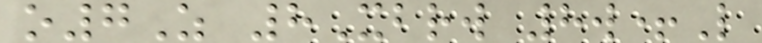o7Z 8Xbrw 8w+L
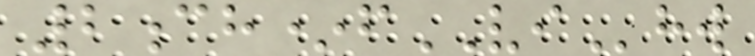2ch*fVIhw
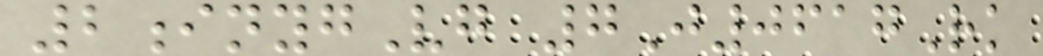2inygVg 7J0617Rk
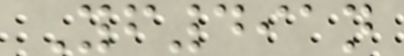Yf491n
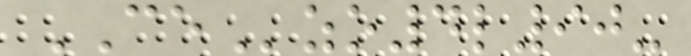CEzo4l90-
